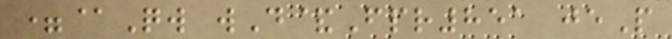=@Qw wD&Fpr851 jeP
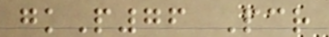gkP76 Pcr
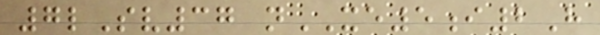7lSv37 nXE5i2H
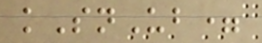kSnUb=
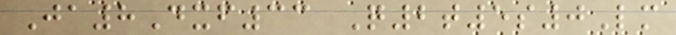Ja8Dxf33 Q2t5s0Lm
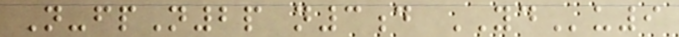N-fpN2p n3d YDu9
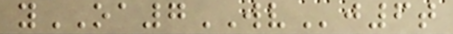yOA7WVj6t
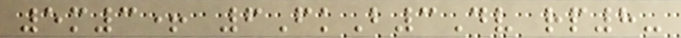5m3+ 6FkB3Dv rp8-
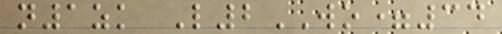n1zk L2WO=34
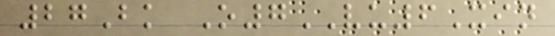27Bk O7VU6Xin
